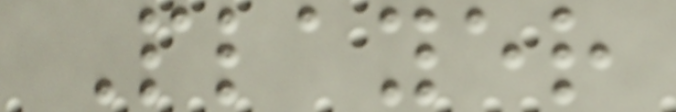Player
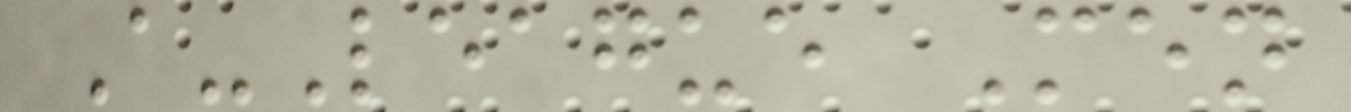A-League Men
